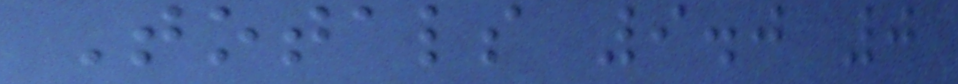Totals 9.0 0
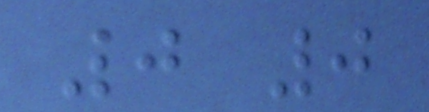0 0
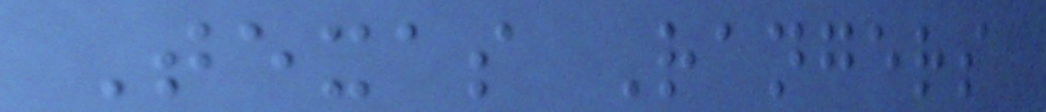Texas Rangers
